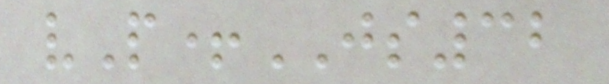vP+JS32
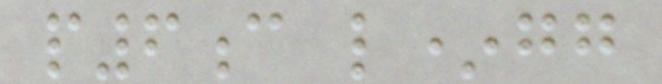p6c l*gg
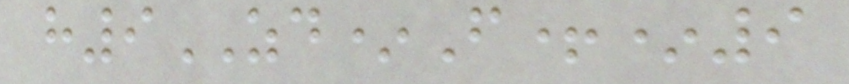h9ZD*F+*9
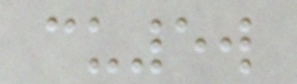cu5w
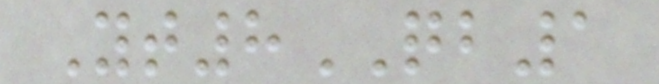Yt8QB1
